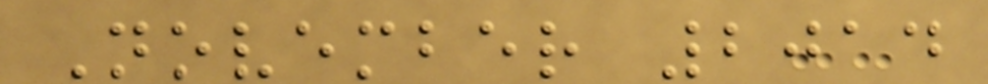November 2014
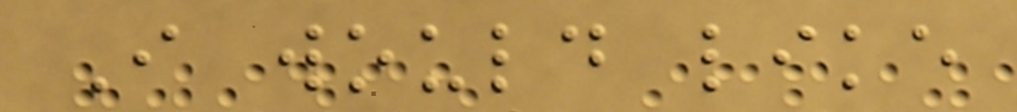I would like
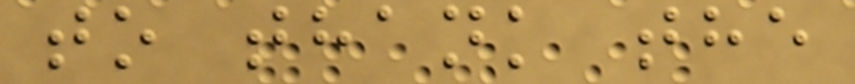to thank the
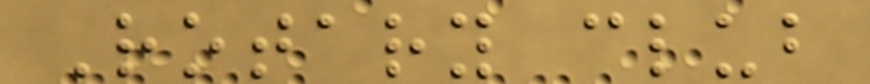Rotary club
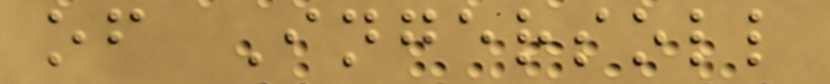of Ingersoll
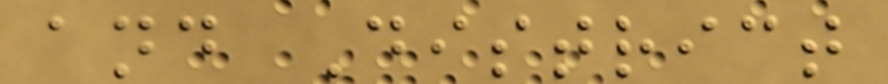and District
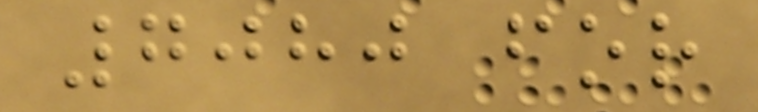7080 for
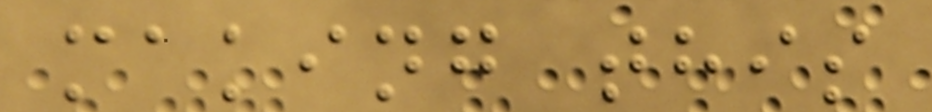making this
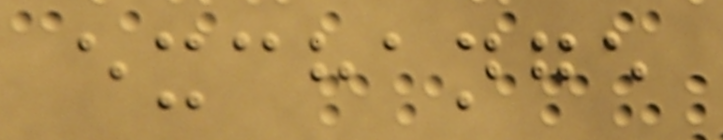exchange
